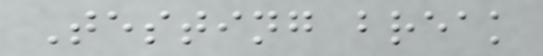Testing break
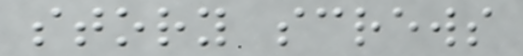story screws
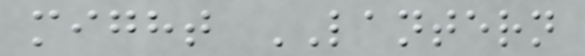might LANTERN
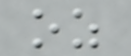oz
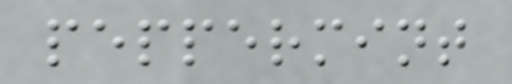peppermint
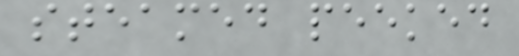steamed peeked
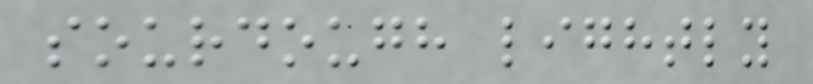sourdough lightly
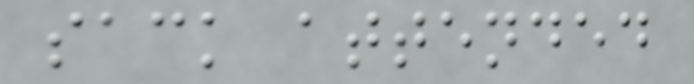sack attended
